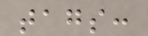tags:
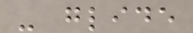- glide
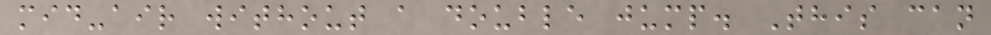mid-air without a double jump. This can
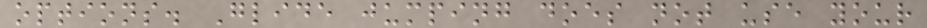options. Glide jumping does not use your
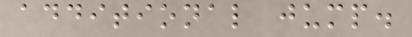additional jump.
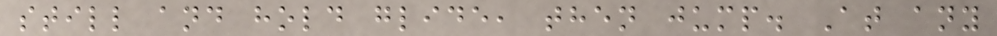still and hold glide, then jump. At any
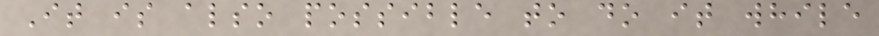It is also possible to do it while
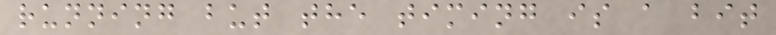running but the timing is a bit
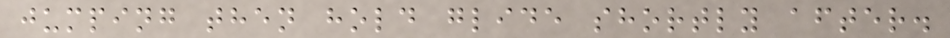jumping then hold glide shortly after.
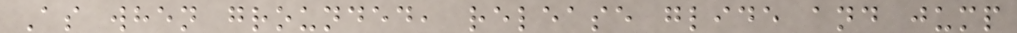As when grounded, release glide and jump
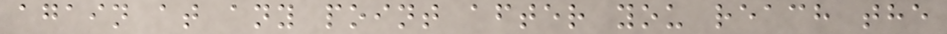again at any point after you reach the
